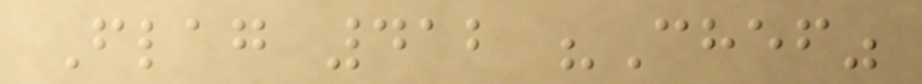Flag 412 "Chef"
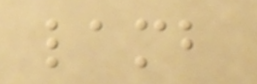lamb
